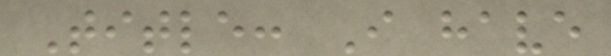Title: I have
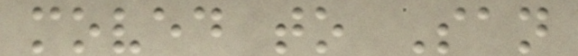moved to San
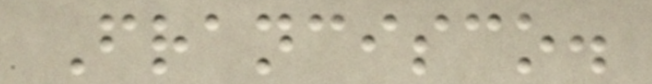Francisco.
